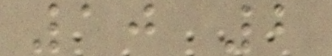10 2
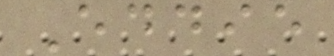Eddie
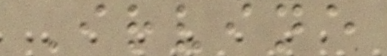Irvine
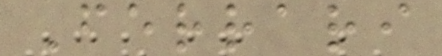Ferrari
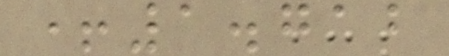+1.712
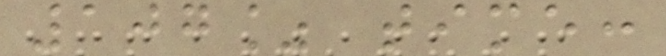107% time:
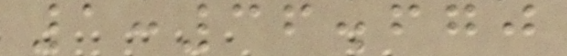1:36.670
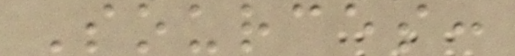Sources:
